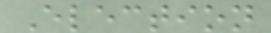Election
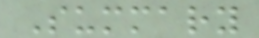Summary
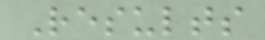Results
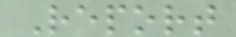Report
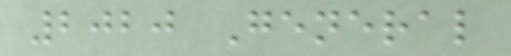2020 General
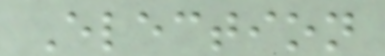Election
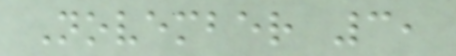November 3,
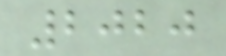2020
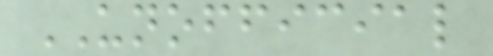UNOFFICIAL
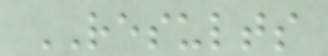RESULTS
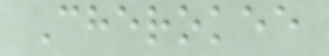Cherokee
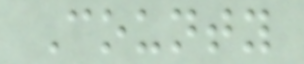County
